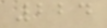224
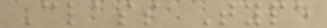Class Type
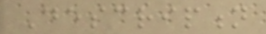Description
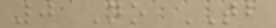0 No TB
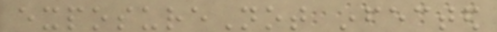exposureNot infected
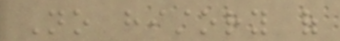No history of
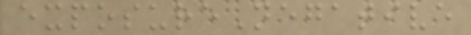exposureNegative
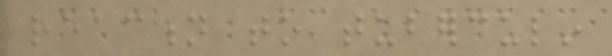reaction to tuberculin
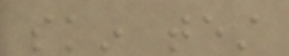skin test
